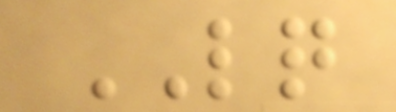LQ
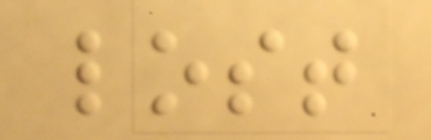lost
